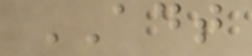ADT
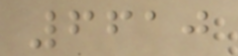6610
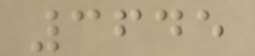3645
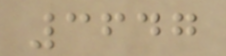3647
